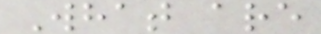What are
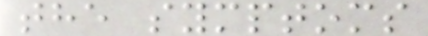the symptoms
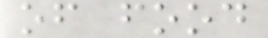of food
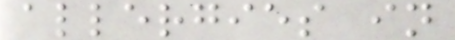allergies in
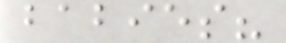babies?
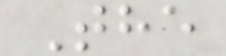The
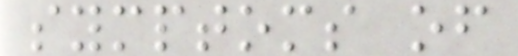symptoms of
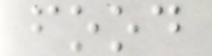food
